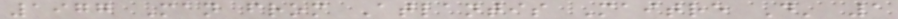1977 Man from Atlantis Maitre D' 1
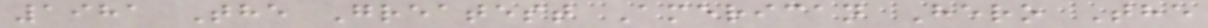1981 The Greatest American Hero The
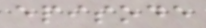episode
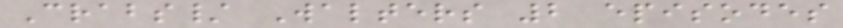Crabs/ Walters 2 episodes
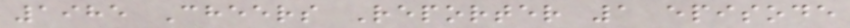1985 Cheers Reporter 1 episode
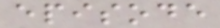episode
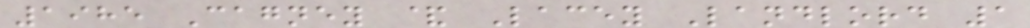1985 Cagney & Lacey Landlord 1
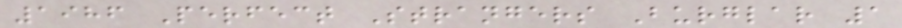1986 Perfect Strangers Burglar 1
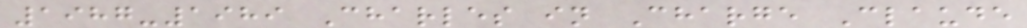1987-1989 Charles in Charge Claude
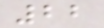22
